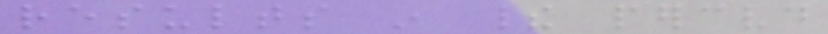results in their perceived
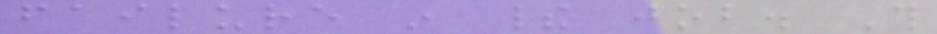failure in their job. This
